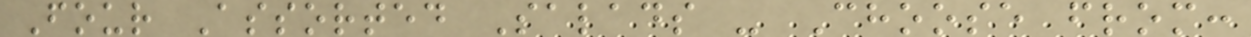Four Assorted Salads - Choose from:
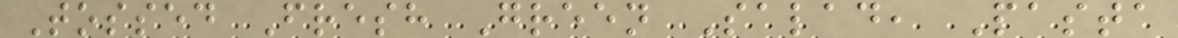Tossed Fresh Green Salad, Pasta
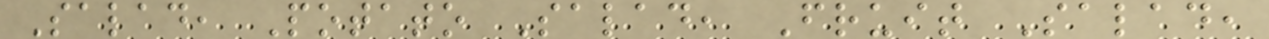Salad, Potato Salad, Fruit Salad,
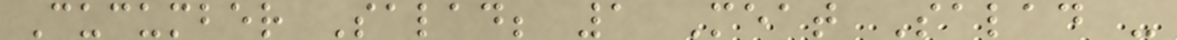Cucumber Salad; 1 Meat Salad -
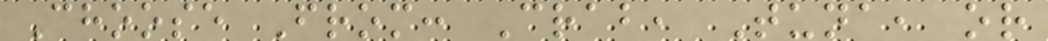Choose From: Crab, Tuna, or
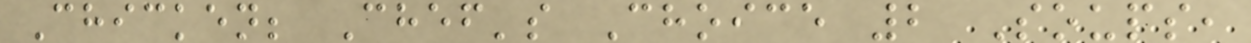Chicken; Chef's Choice 2 Soups,
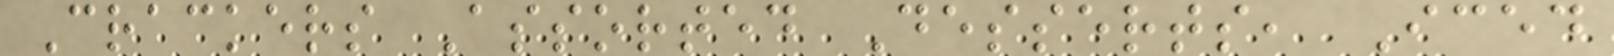Crackers Assorted Desserts, Iced
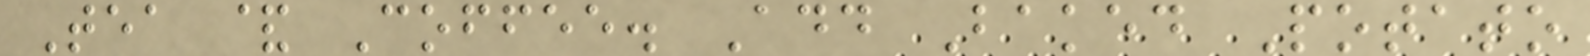Tea & Coffee. Add Baked Potato
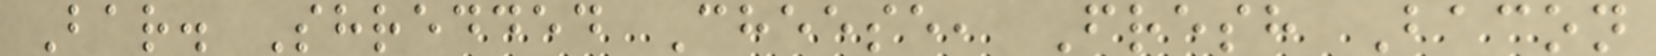Bar. Shredded Cheese, Fresh Bacon
